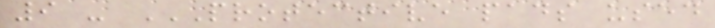9 - PROTECTIVE PADS USED
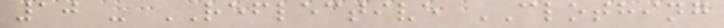10 - REFLECTIVE CLOTHING
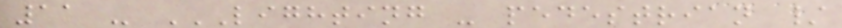11 - LIGHTING - PEDESTRIAN /
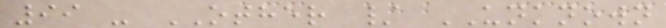99 - OTHER / UNKNOWN
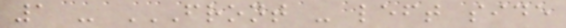1 - FRONT - LEFT SIDE
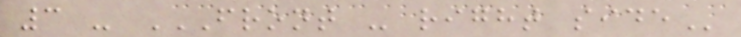3 - FRONT - RIGHT SIDE
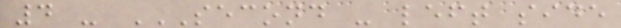4 - SECOND - LEFT SIDE
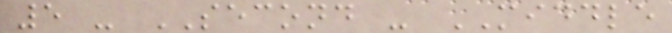5 - SECOND - MIDDLE
